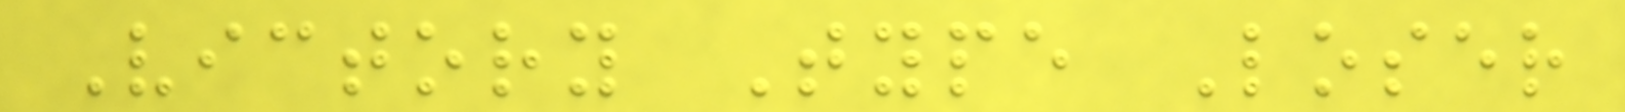Victory Type Loser
